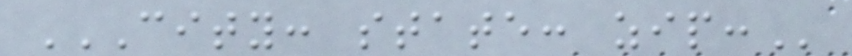CITY: STATE: ZIP:
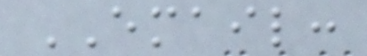EMAIL:
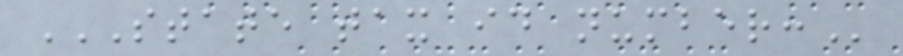STATE TAX ID NUMBER:
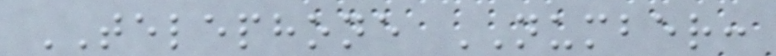TELEPHONE NUMBER:
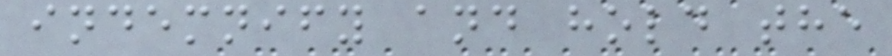indemnify and hold the
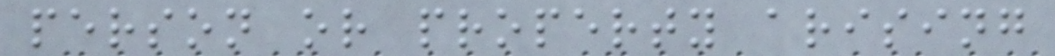person or property arising
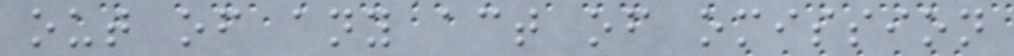out of any act of omission
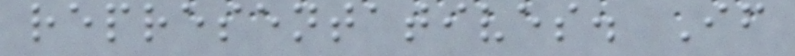representatives. If
